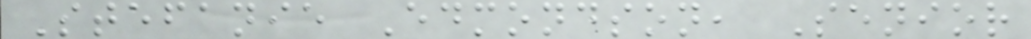Stefanie Edmondson, Senior
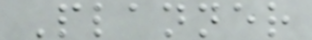Planner
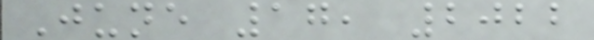June 17, 2022
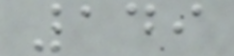149
